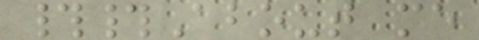##About me
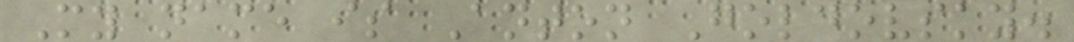My name is Anton Goldovsky.
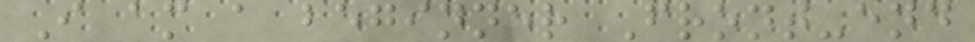I am a beginner Front-end
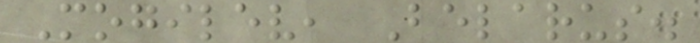Mogilev, Belarus.
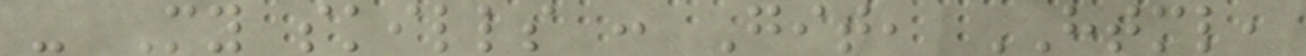- My skills : Git, HTML,
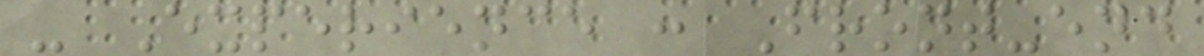- Experience : Front-end
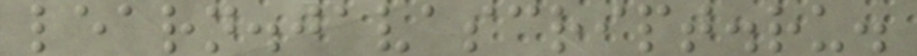learn.javascript.ru.
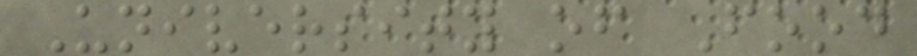University of Food
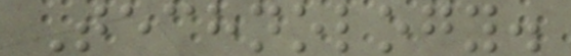Technology.
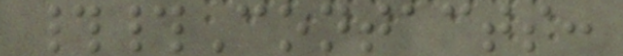##Contacts:
